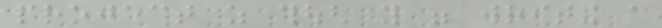project as though you were writing a
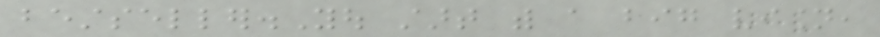bestseller.You start with a big vision,
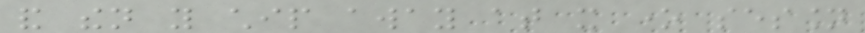and then you chip away at it one session
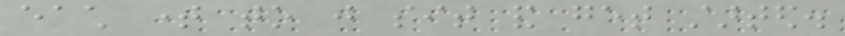each time to just sit and get started.
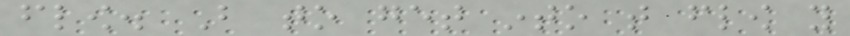flow. But to get into that flow you
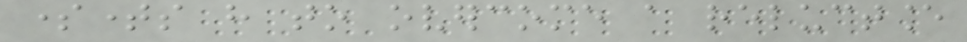sometimes have to overcome a reluctance
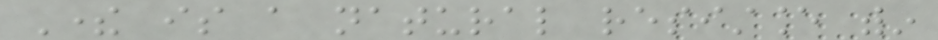There is a natural resistance within
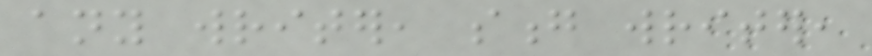any writer, song writer,
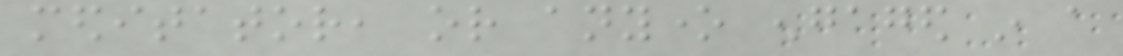meditator, or anyone engaged in a
